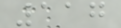117
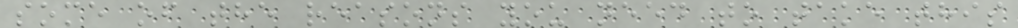some of the reasons you need to take this
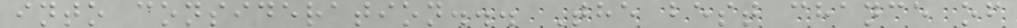into consideration... The best chance of
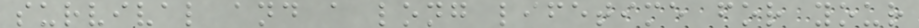survival and a long lifetime for your
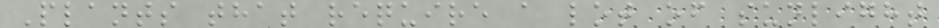Plants that require a lot of sunlight
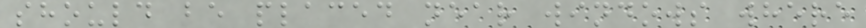should be placed near windows where
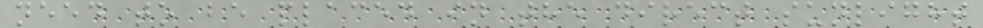need to be placed in the direct sunlight
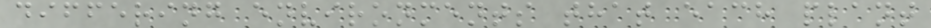differing environments that each plant
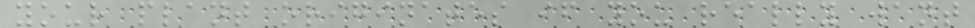your plant originates if you really want
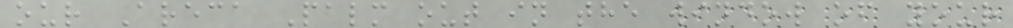our Areca Palm out in the window of your
